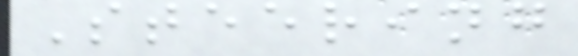Steering
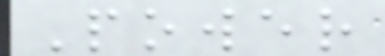Power
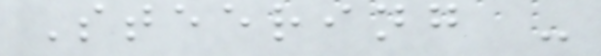Steering -
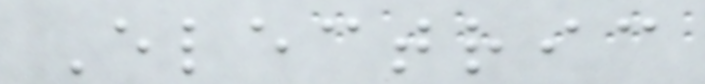Electric
